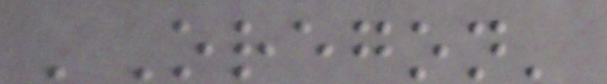'Oregon'
